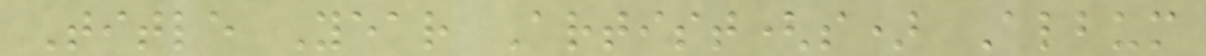Title Year Artist(s) Album
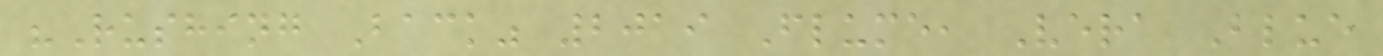"Rushing Back" 2019 Flume, Vera Blue
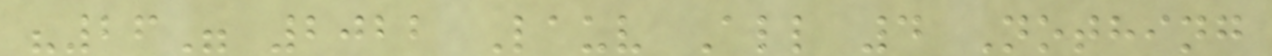"26" 2022 Lauv All 4 Nothing
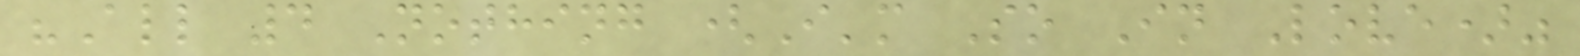"All 4 Nothing (I'm So In Love)"
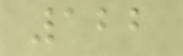122
